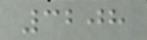3208
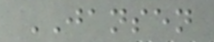JANSEN
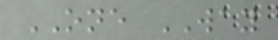ONE WAY
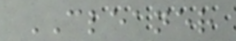CLEANER
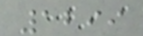1299
